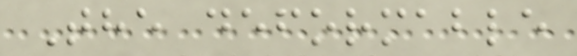The deformable
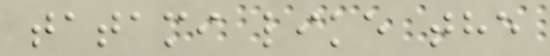tatami like the
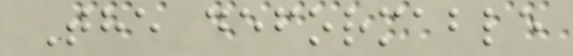The deformable
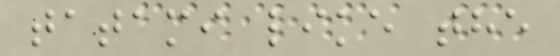tatami like the
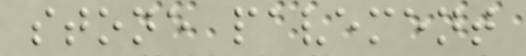stone pavement
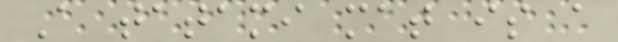A tatami mat is a
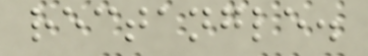rectangle.
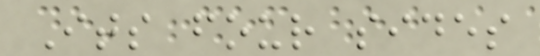Its four sides
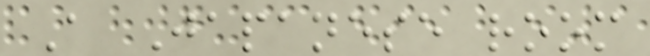A Japanese room
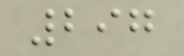297
